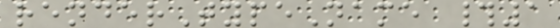renderTypeName #1
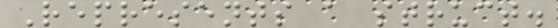Represents a struct.
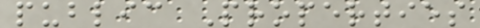public Properties
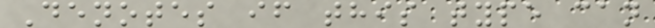Denotes if this type can
